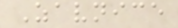Zavnice
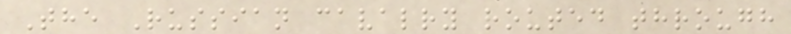The Russian cavalry routed through
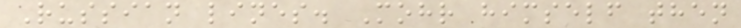Russian lines. Mohr himself then
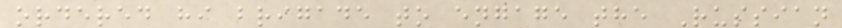ordered hi brigade to engage the Russian
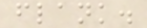flank.
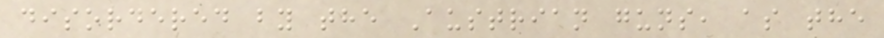disordered by the Austrian guns, as the
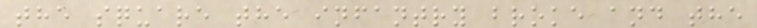the square the infantry broke and the
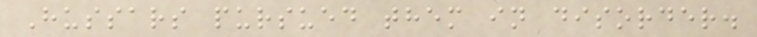Hussars pursued them in disorder.
